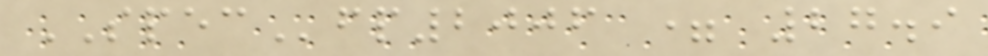SPECfp2006 = 27.9
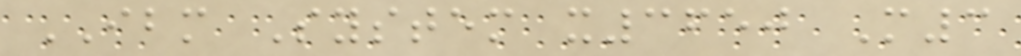IBM System x3650 M3
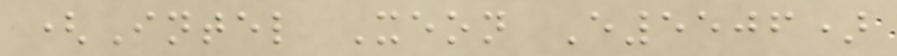(Intel Xeon E5506)
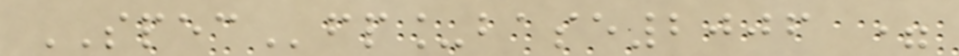SPECfp_base2006 =
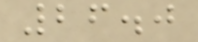26.0
